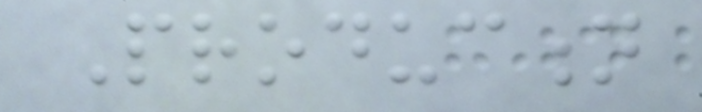Production
